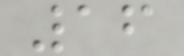16
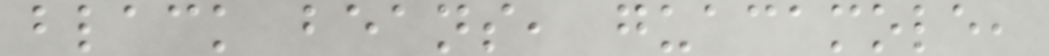black beans, guacamole,
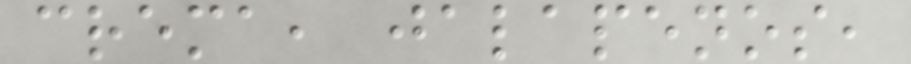crema, jalapenos,
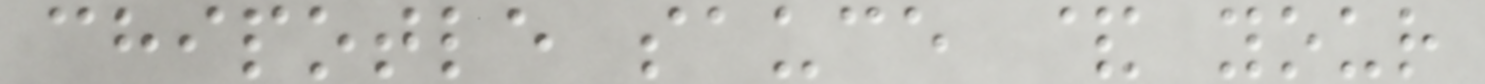chipotle sauce & your
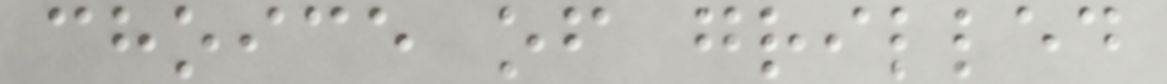choice of grilled
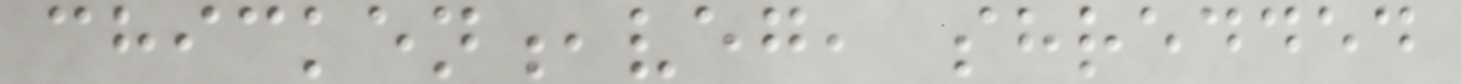chicken,veg, shredded
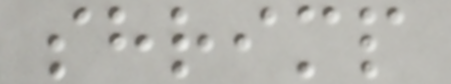shrimp
